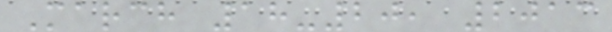March 18-20, 2013
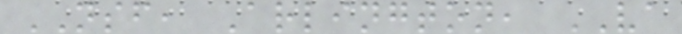NSF, Arlington, VA
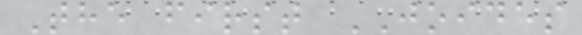The first JOIDES
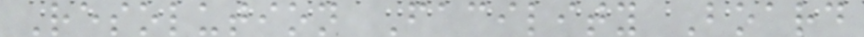Resolution Facility Board
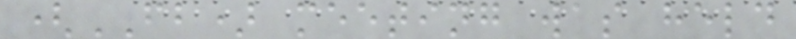(FB) meeting was held
